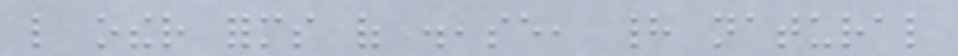like other forms of disease, had natural
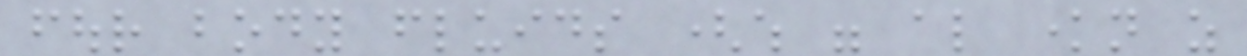four body fluids (which were also known as
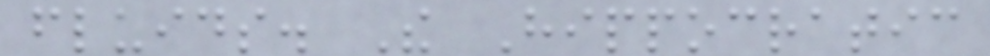fluids. The Hippocratic
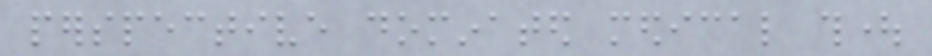perspective dominated medical thought
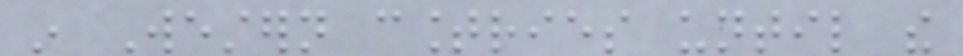in Western countries until the
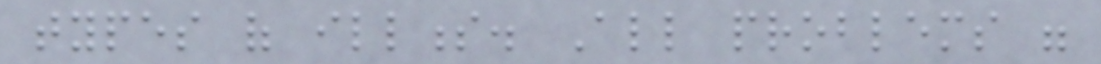types of illness. All problems were
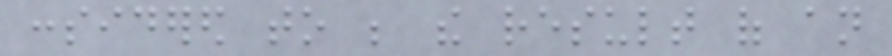considered to be the result of an
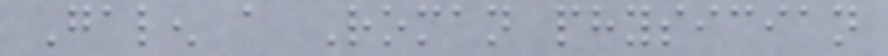Galen a Roman physician
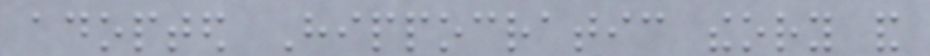adopted Hippocratic theory and
